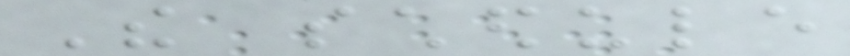The schedule
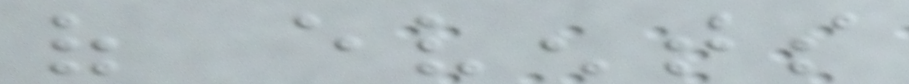of events
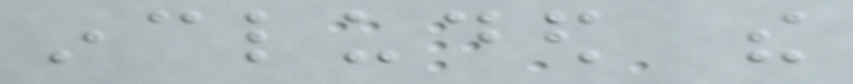included the
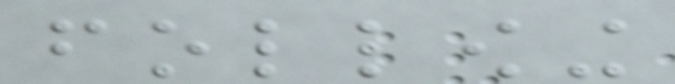following
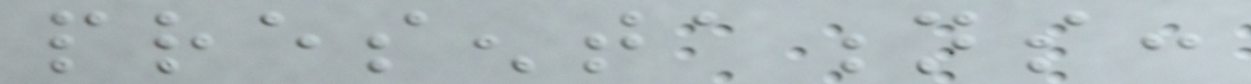presentations:
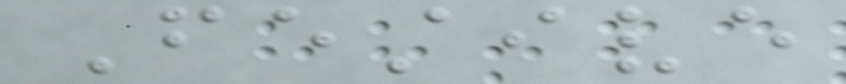Festive
